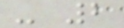- 2
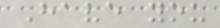Have you
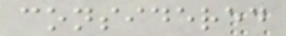considered
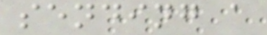sending a
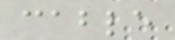cable
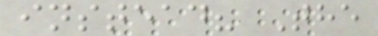instead? The
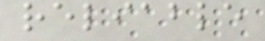reliable
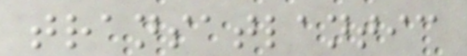transatlantic
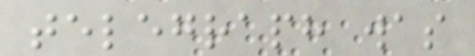telegraph was
